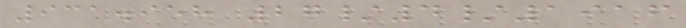931.958 27/4/1916
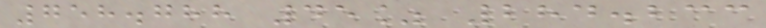758.788 45% 284.233
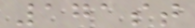171st
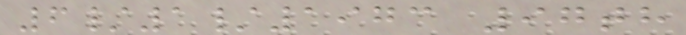6/1/1973 97th
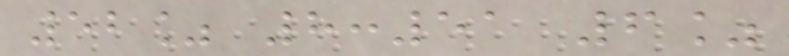52% 8:51 6%
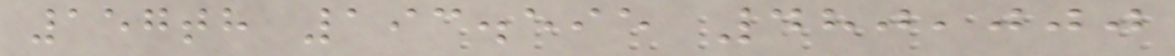157th 193.595 480,000
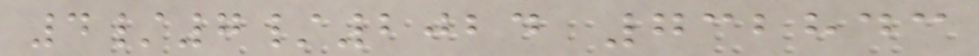4/7/2024 732843
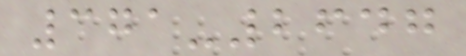371-2647
